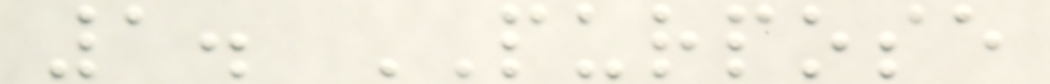1. PURPOSE
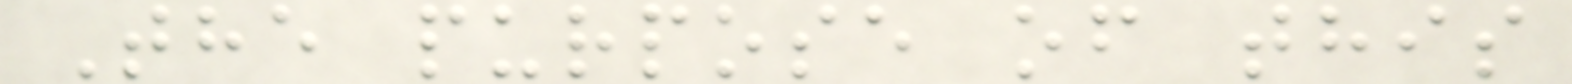The purpose of this
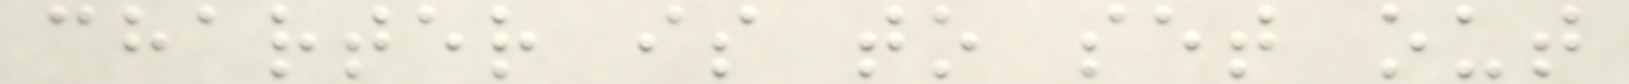charter is to set out
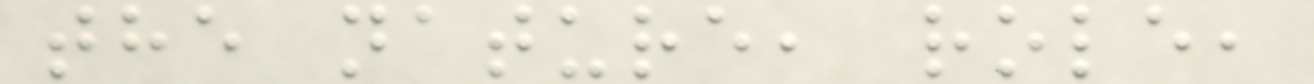the nature, role,
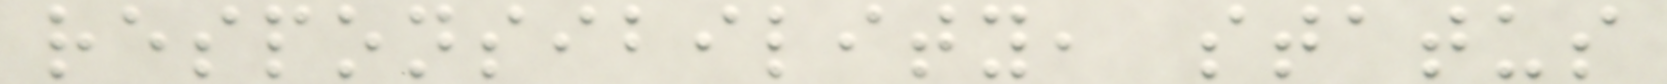responsibility, status
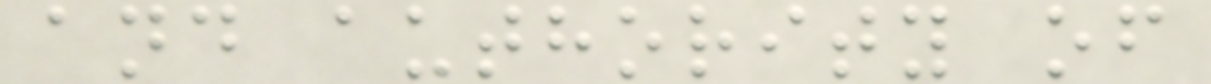and authority of
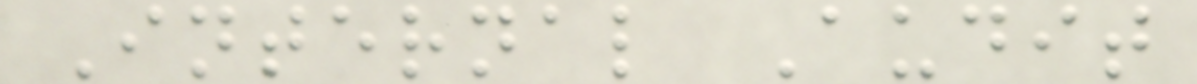Internal Audit
